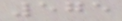575
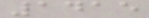1415
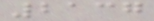2137
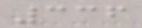336
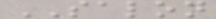SALON
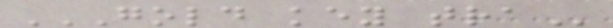GOLD KEY TRA
